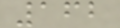162
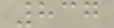837
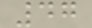47
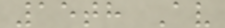15th Av
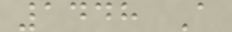1448 A
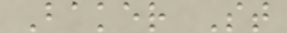Baker St
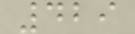429
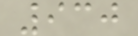930
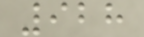928
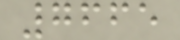7665
